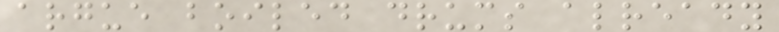argue boiled drums already
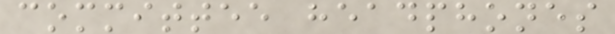committee headphones
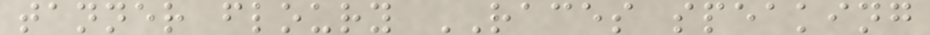tanner floury RACES speaking
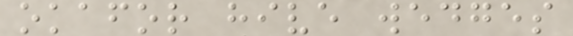okafor hive wedges
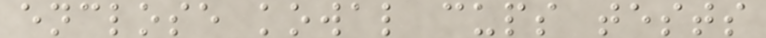enclose kowal cups tests
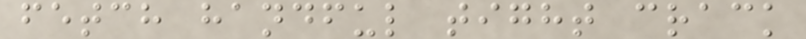fetch handful tight crack
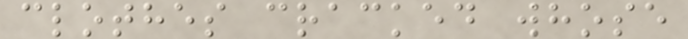clothes cracked whose
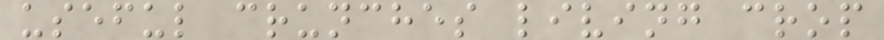useful crunches living crop
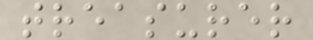treasurer
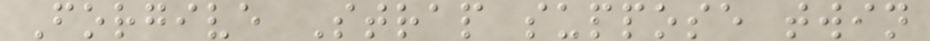Forgive Strap suppose twin
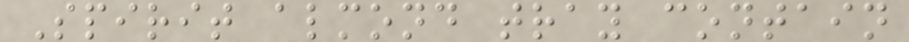Spirit almond tray contain
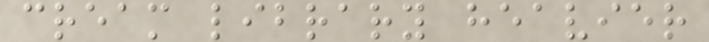cream library heavier
